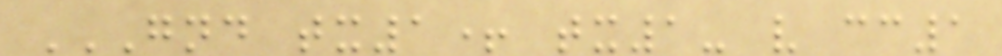GND TX1+ TX1- V CC1
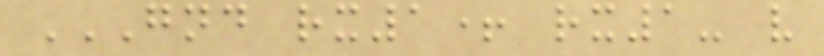GND RX1+ RX1- V
